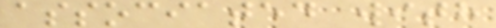associated with
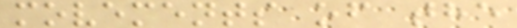movements of the
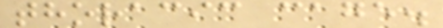thoracic cage.
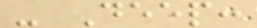- Deep:
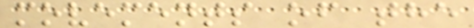movements of the
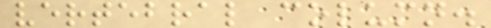vertebral column.
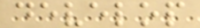develop
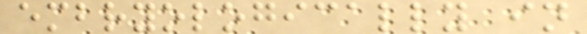embryologically in
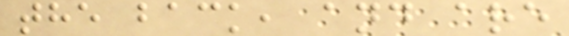the back, and are
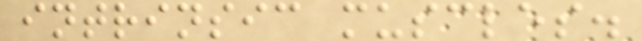intrinsic muscles.
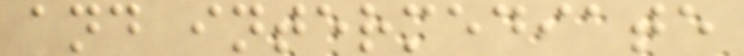and intermediate
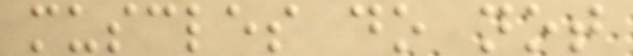muscles do not
